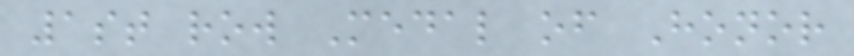1st row Medal of Honor
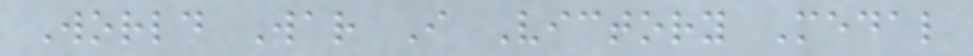World War I Victory Medal
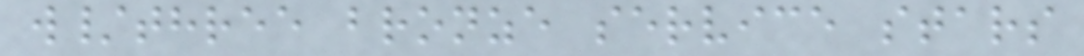w/three bronze service stars
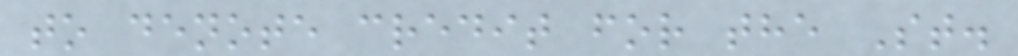to denote credit for the St.
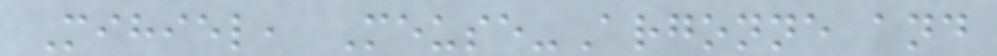Mihiel, Meuse-Argonne and
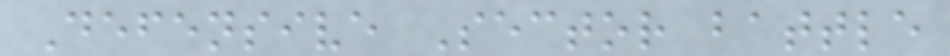Defensive Sector battle
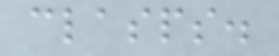clasps.
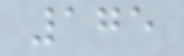175
